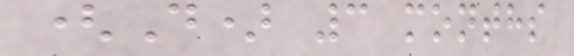(D) 3 months
